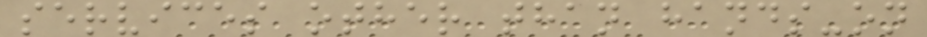services other than hands-on
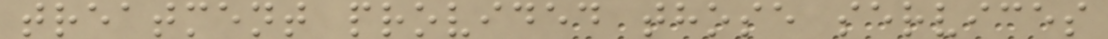treatment provided those services
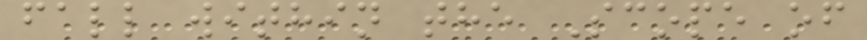fall within the Scope of
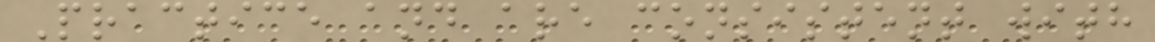Practice and are consistent with
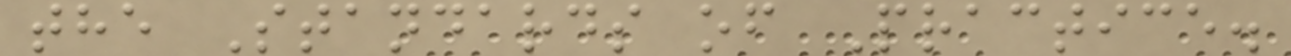the Standards of Practice.
